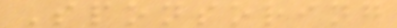Sponsoring
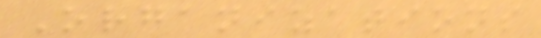Organizations
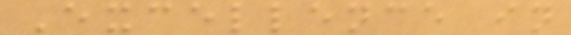Excellence in
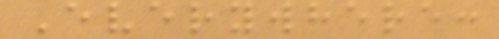Everywhere:
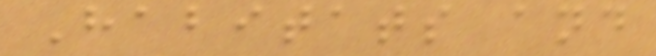Habitats and
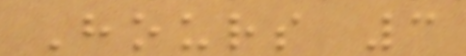Hours 3
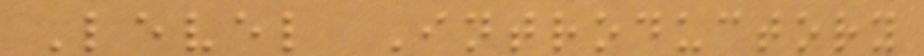Level Introductory
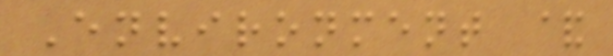Environment &
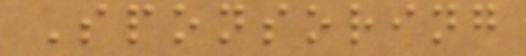Sponsoring
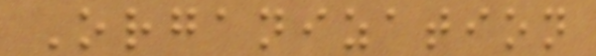Organization
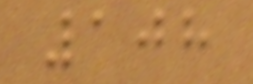108
